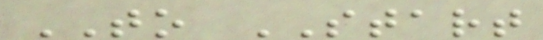TO START
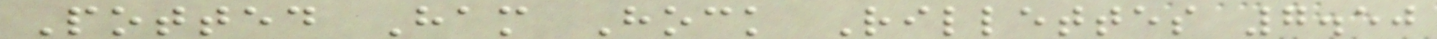Potted Ham Hock Rillettes 7.50
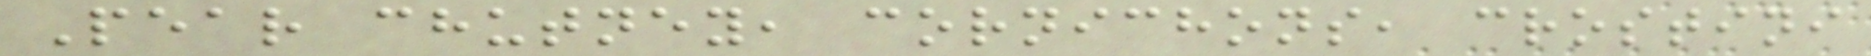Pear chutney, cornichons, crostini
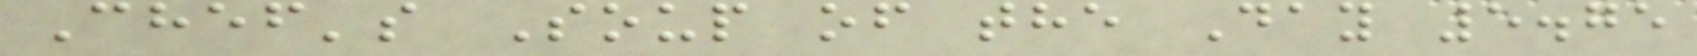Chef's Soup of the Day 5.75
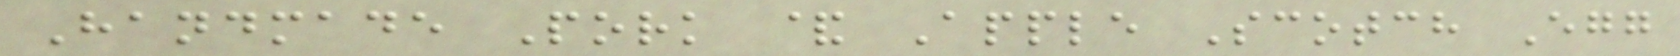Handmade Pork & Apple Scotch Egg
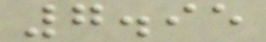7.95
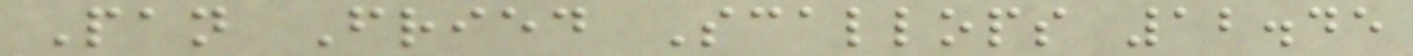Pan Fried Scallops 12.45
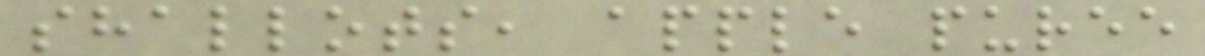shallots, apple puree
